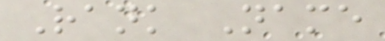Rank Name
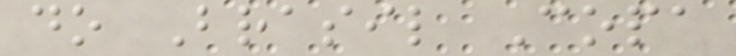do Brasil Copa
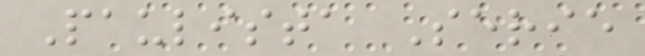Paulista Serie
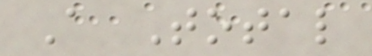A Total
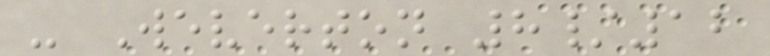- Weverton 8/12
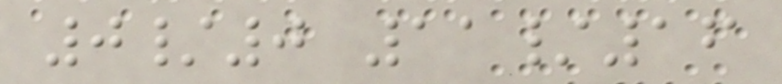0/0 11/16
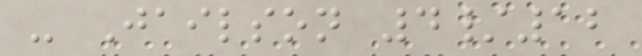- Jailson 4/12
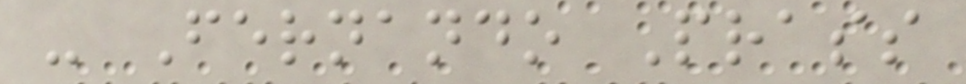- Fernando Prass
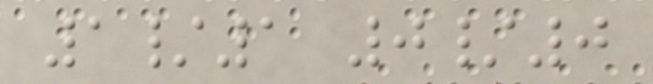1/1 0/0
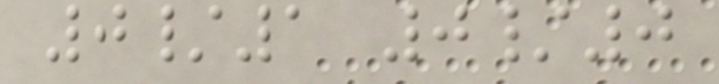0/1 0/0
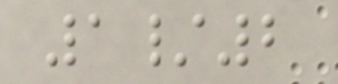1/2
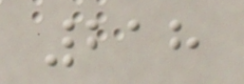218
